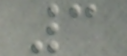3
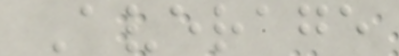Average
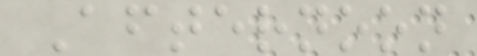Afternoon
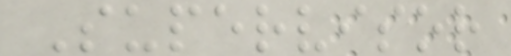Supervisor
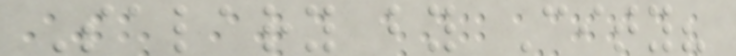Salary by City?
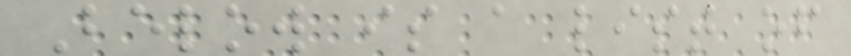Below is a list of
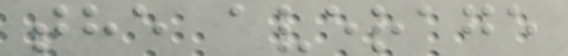the average
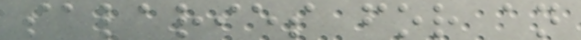salaries for an
